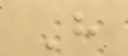H
